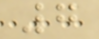7
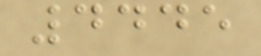4445
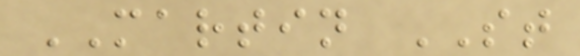MARTIN ST
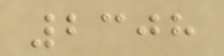2308
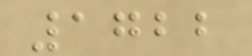1722
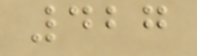427
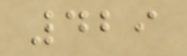429
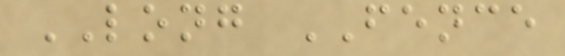LONG FENCE
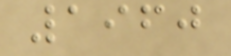1960
